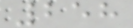258
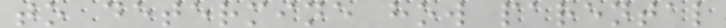to determine how parental
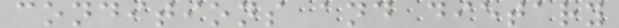conditions and dietary
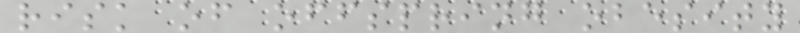risk of offspring obesity
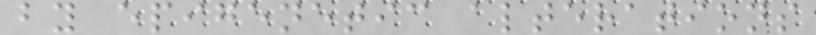by epigenetic alterations
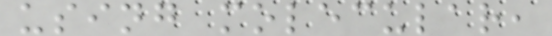using molecular,
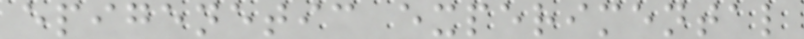epigenetic experimental
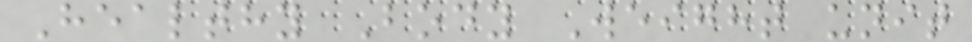Healthy Body Weight unit
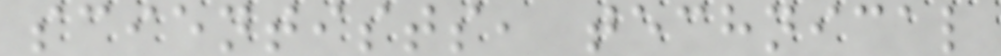scientists, technical
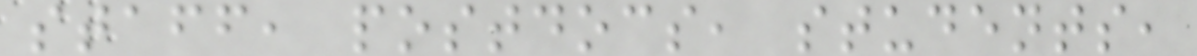staff, postdocs, students,
